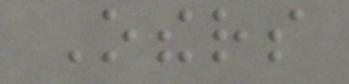Others
